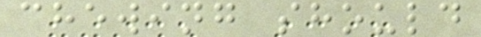chewing should
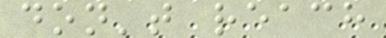don't reach
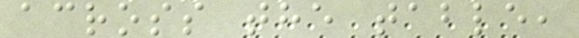across the table,
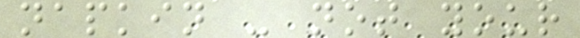napkin - not your
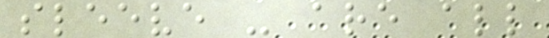sleeve - are all
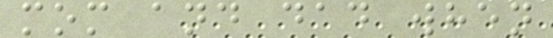mom and dad when
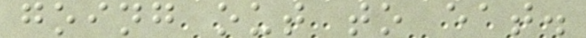going out to eat.
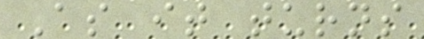As it turns
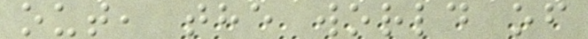out, the world of
